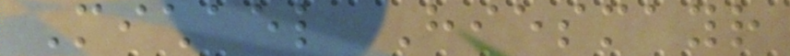Michael Hiesmayr
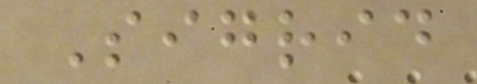Sigrid
